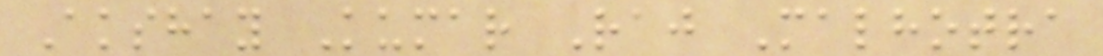Akshay Kumar Raj Malhotra
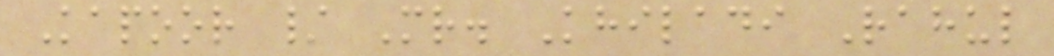Kapoor / Mr. Khiladi Rahul
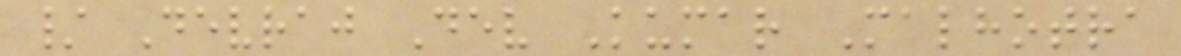/ Devraj Dev Kumar Malhotra
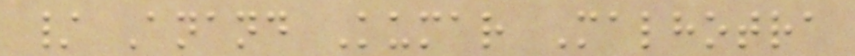/ Anand Kumar Malhotra
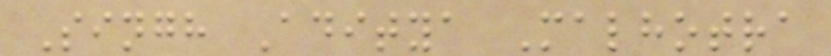Singh Aditya Malhotra
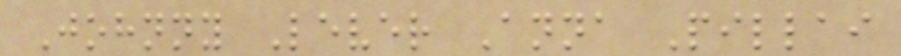Johnny Lever Anna Pillai
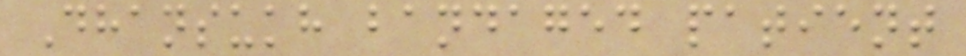Dhansukh bandaged patient
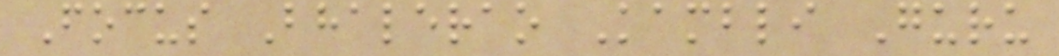Focus Bhalerao Kambli Guru
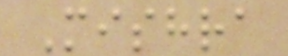Mishra
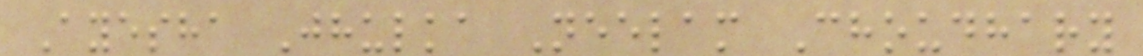Ayesha Jhulka Neelam Choudhary
